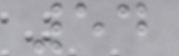54
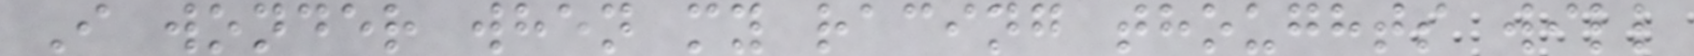I wonder when my racing thoughts will
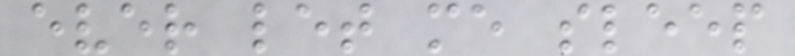ever let me sleep
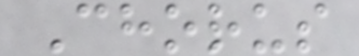Chorus
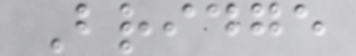Bridge
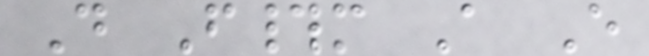D F#m A E
